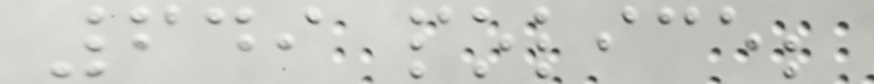649 police;
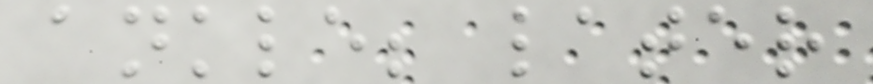ankle; later
